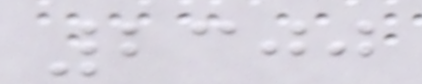2300
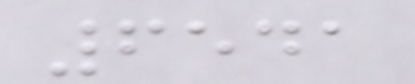6541
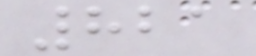821
